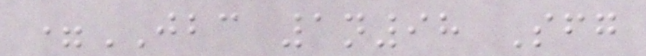=JBC 1n98 Sfg
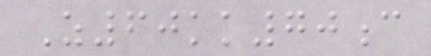Z60kk70c
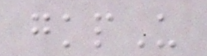gkpU
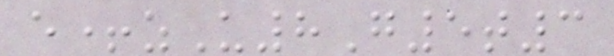e+zU8G5t3
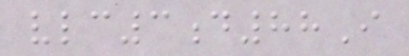vlc3d88I
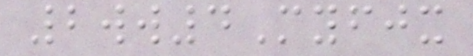2ww4Myfjx
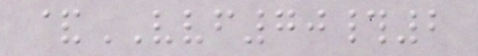&VVF70#2
